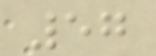57
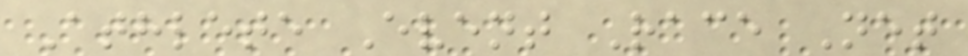Athlete Event Race Net
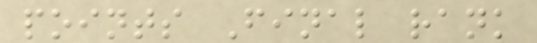points Final rank
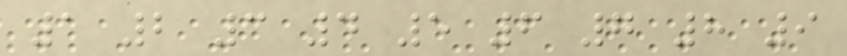1 2 3 4 5 6 7 8 9
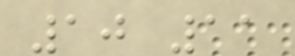10 11
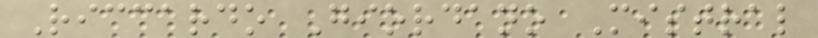Riccardo Giordano Mistral
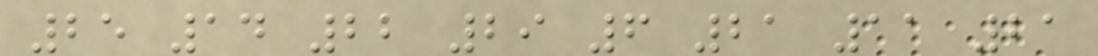25 14 22 29 6 21 11 21
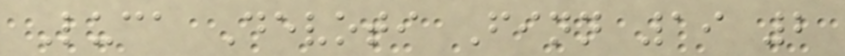Luca Devoti Finn 19 2
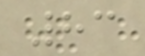83
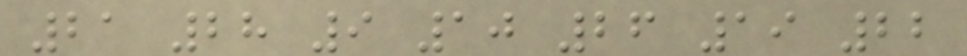21 28 9 10 26 19 22
